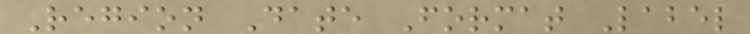Region Date Format Label
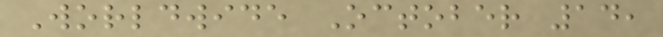Worldwide October 14,
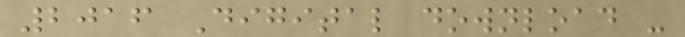2016 Digital download -
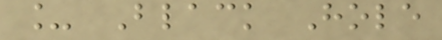_ Black Hole
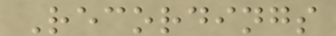Recordings
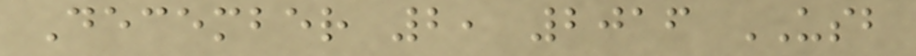December 2, 2016 USB
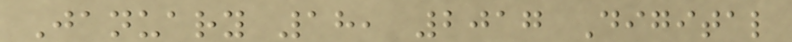January 18, 2017 Digital
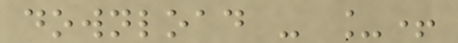download - _+
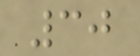30
